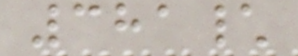381\
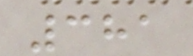381
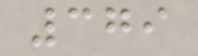379
